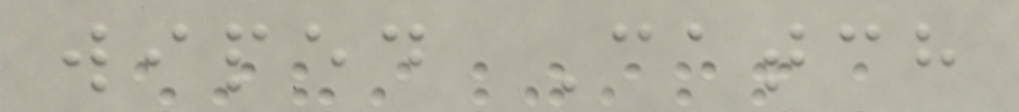wiped Catch
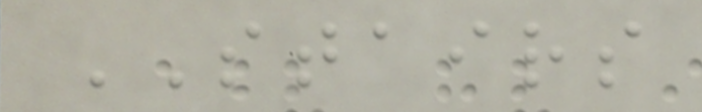STAIRS
